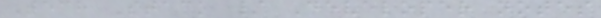Tech Stack / Developer notes
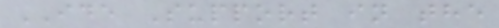IDE Support in the
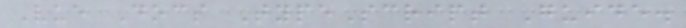Vue Docs TypeScript Guide.
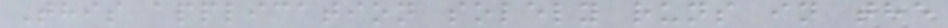This application solely runs in the
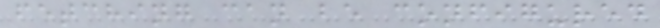fetching can be configured
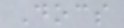Docs
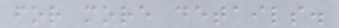for more details.
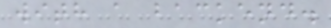with a backend.
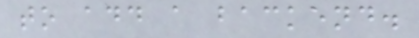to add a backend.
